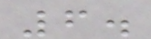6.
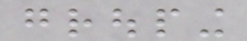grouping
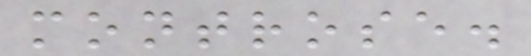montrose.
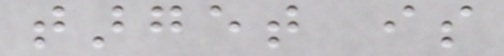target is
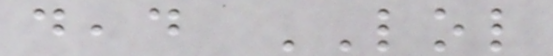dead LOL
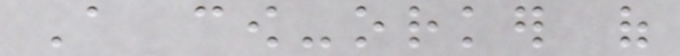A cow-orker of
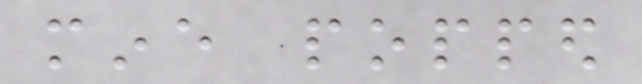mine popped
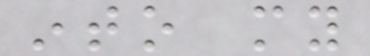into my
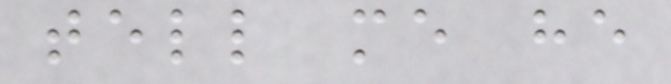tell me he
